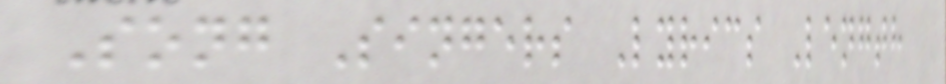Song Singers Lyrics Length
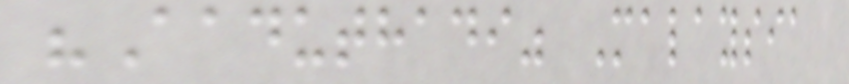"Aaduthadi" Malaysia
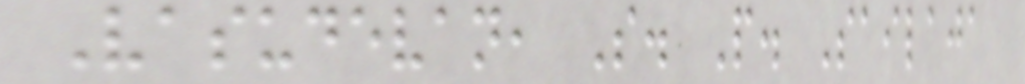Vasudevan, S. P. Sailaja
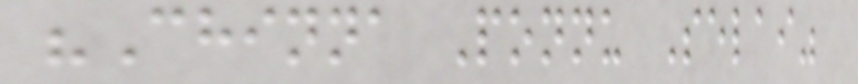"Chinna Ponnu Selai"
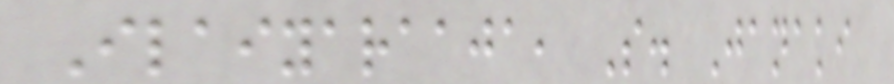Ilaiyaraaja, S. Janaki
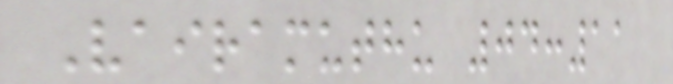Vairamuthu 04:11
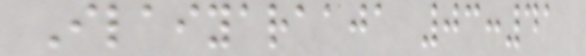Ilaiyaraaja 03:41
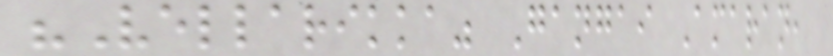"Vellarikka" Gangai Amaran,
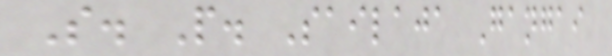S. P. Sailaja Gangai
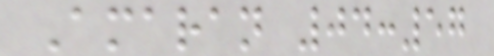Amaran 04:57
